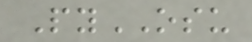PyOSU
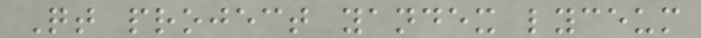Qt project yandex lyceum
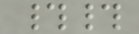##
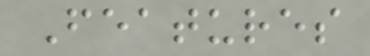Features
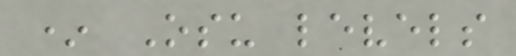* Osu levels
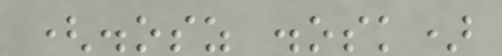(.osz .osk)
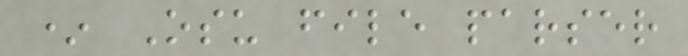* Osu file parser
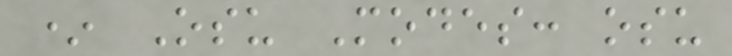* Osu Modes: osu
